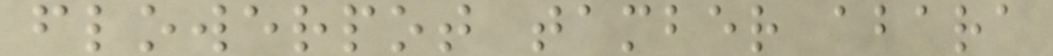flowerpot tamber abara
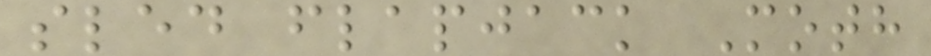sled flapjack Moth
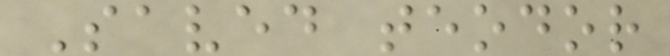Saved teodor
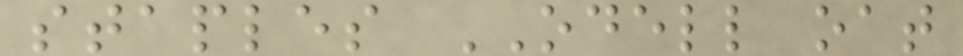staples ODELL oat
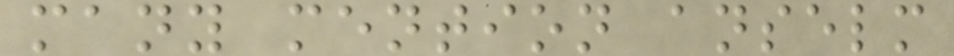many mention anselm
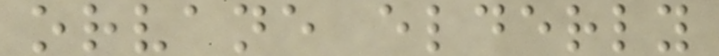orvane elderly
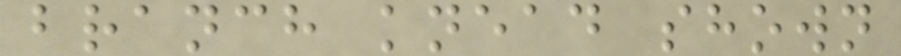branch knead shown
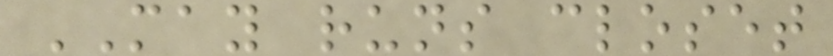MAY runs closet
